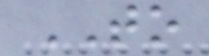TO
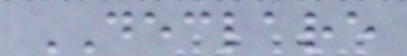DECLARE
